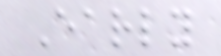Early
